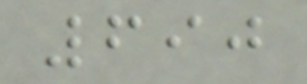690
